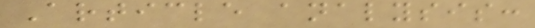Article analysis:
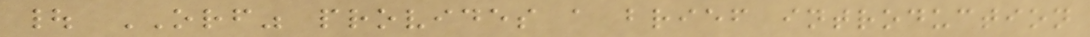| ORF" provides a brief introduction
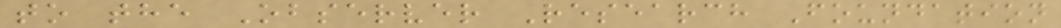to the Observer Research Foundation
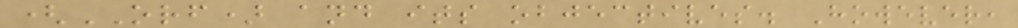(ORF) and its objectives. However,
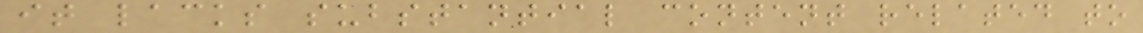it lacks substantial content related to
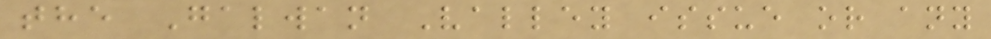the Galwan Valley issue or any
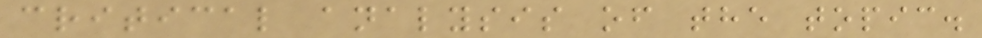critical analysis of the topic.
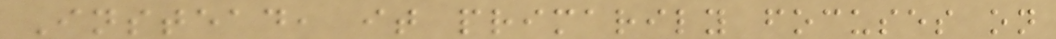Instead, it primarily focuses on
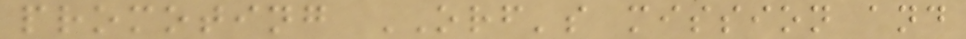promoting ORF's mission and
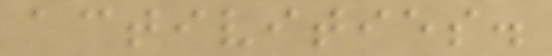activities.
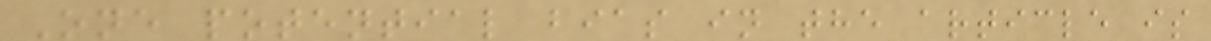One potential bias in the article is
